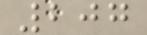207
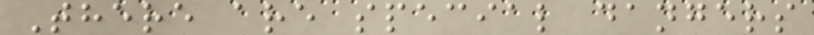There are special dangers
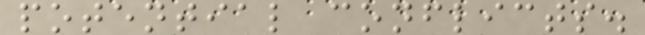potential conflicts.
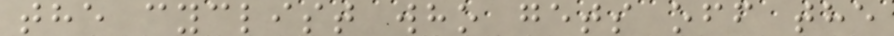the cyclist who gets off the
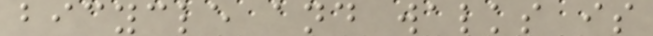bicycle and walks is
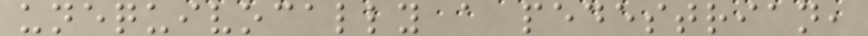unequivocally a pedestrian,
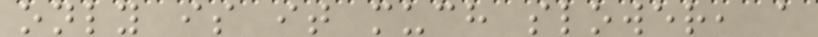only is it much slower, a
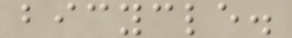bicycle.
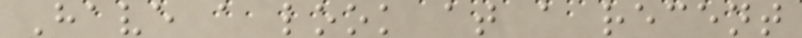Have a look at a recent
